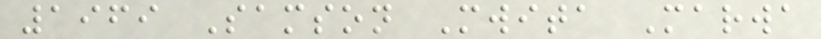1969 Samson Mwita Marwa
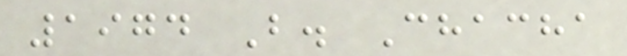1974 B. Chacha
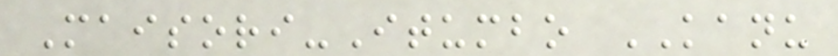Maisori-Itumbo KANU
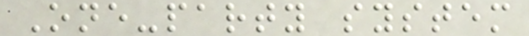One-party system
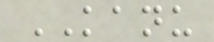KANU
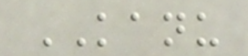KANU
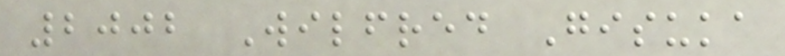2002 Wilfred Gisuka
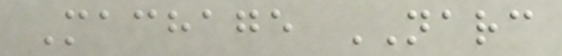Machage NARC
